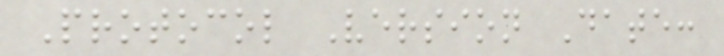Protocol Version Date:
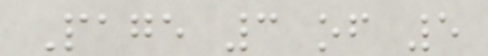Page 3 of 5
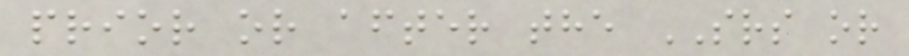prior or after the SRS or
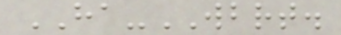HA-WBRT.
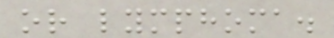or lymphoma.
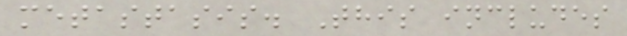metastasis. This includes
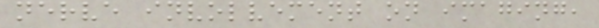nerve involvement on imaging,
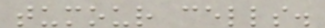tumour cells.
